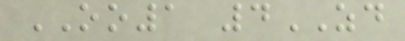OO1 4ZD
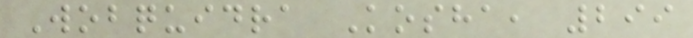Wobquidra Kosha, 299
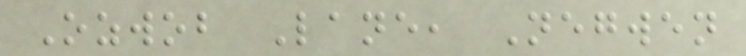Ozwob Lane, Negwen
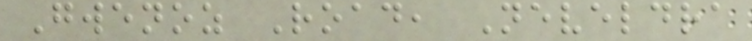Gwenoz Road, Neveldra
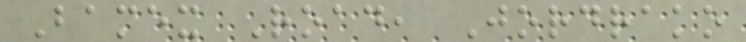Bamex Road, Jordrako
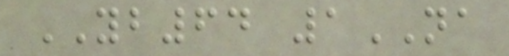YB64 1NA
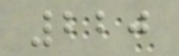220
